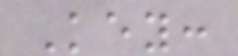Key:
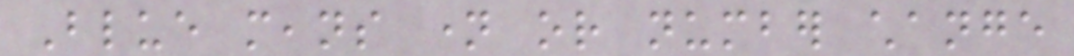Blue means name or number change
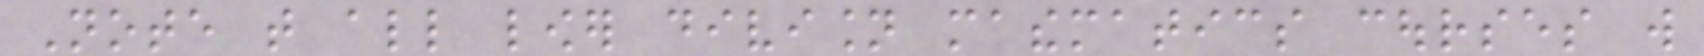Note that all lower division mathematics courses will
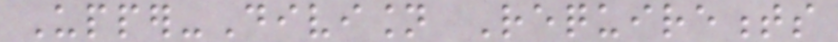Upper-Division Requirements
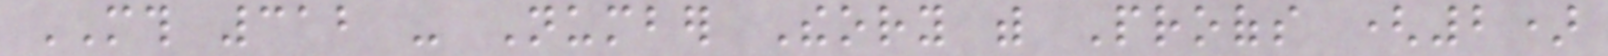MTH 312 - Number Theory with Proofs (2)
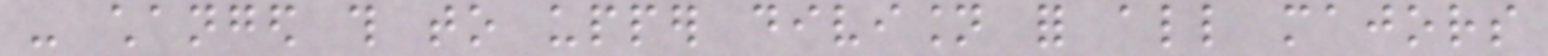- changed this to upper division for all majors
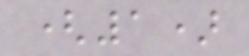(1)
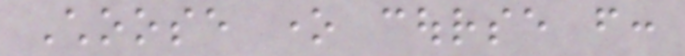Choose one course from:
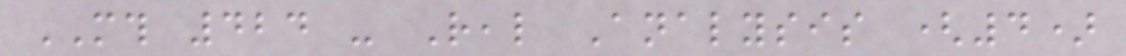MTH 424 - Real Analysis (4)
